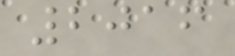2016
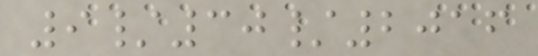9/30/2016
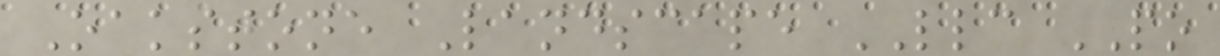Oakstone Landscape LLC PO
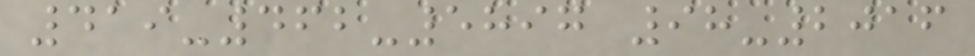419-462-5897 98-2016
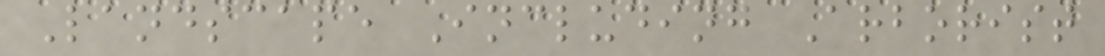Landscape Including Arborist
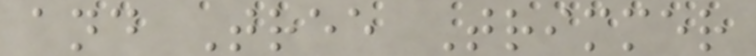and Tree Trimmer
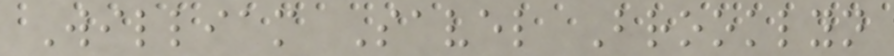William Savel Brooklyn
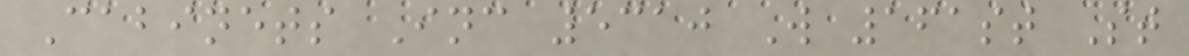Cabinets Inc 5310 W 161st St
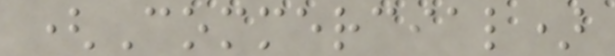(Commercial)
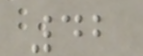42
